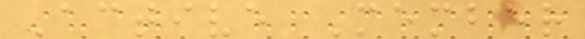Active Member
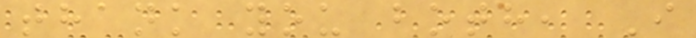thank you both, I
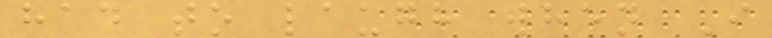had to laugh when I
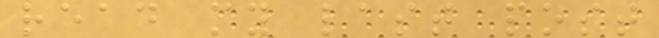read my last post
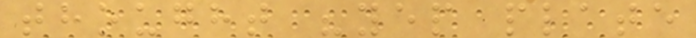thought "yep plate
